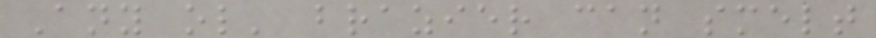Any ol' brazier can smelt
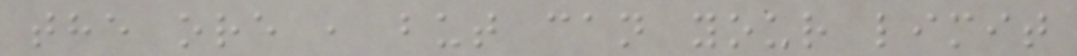the ore , but can your limit
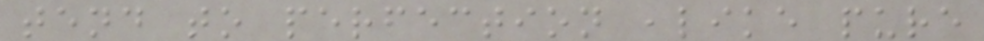tend to perfection ,like pure
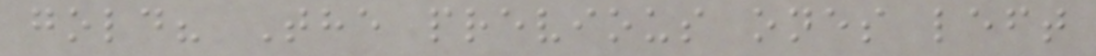gold? The previous ones left
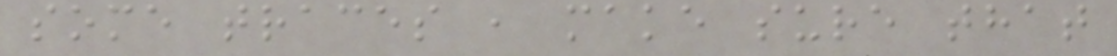some traces , make sure that
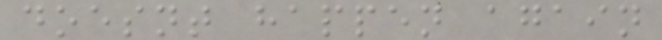doesnt happen again
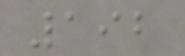192
